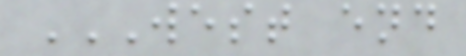WEST END
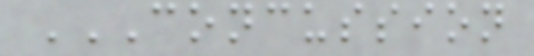CONCUSSION
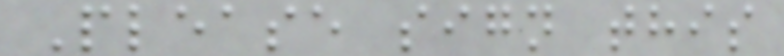Please sign this
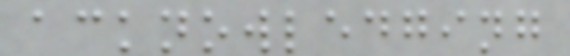acknowledging
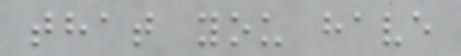that you have
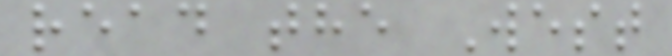read the West
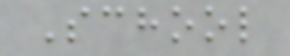School
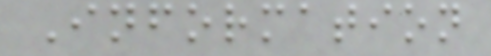Information
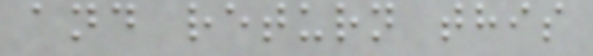and return this
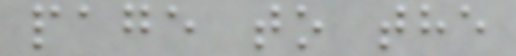page to the
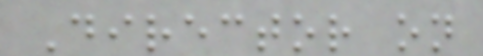Director on
